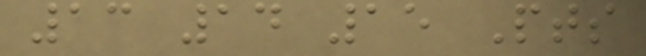13 14 15 Pts
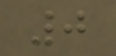0
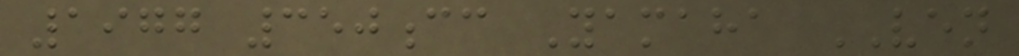1977 350cc Yamaha VEN
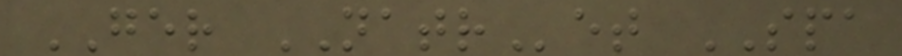GER NATRet SPA
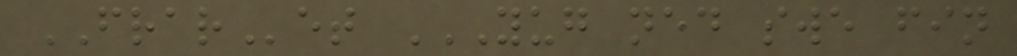FRARet YUG NED SWE FIN
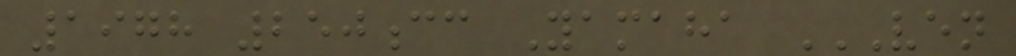1978 250cc Yamaha VEN
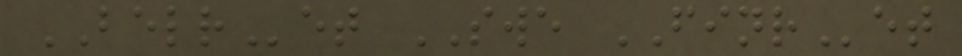BELRet SWE FINRet
